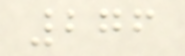276
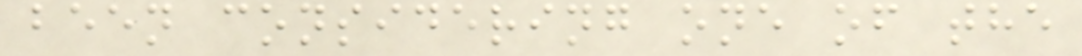been considering one of the
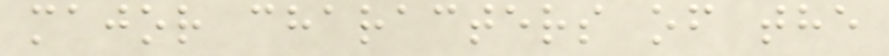major characters of the
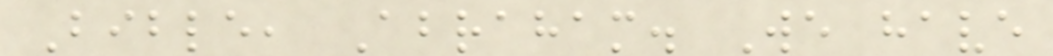Bible, Abraham. We have
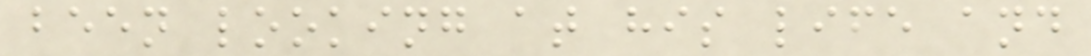been looking at his life and
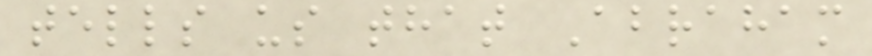tells us that Abraham
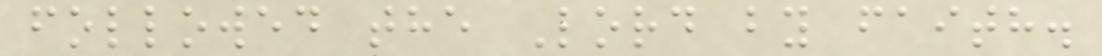followed the Lord by faith.
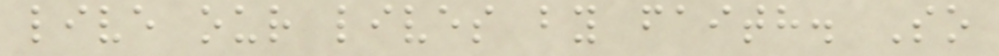live our lives by faith. So
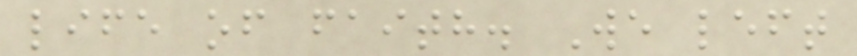life of faith. We left
